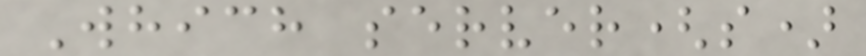Which server(s)
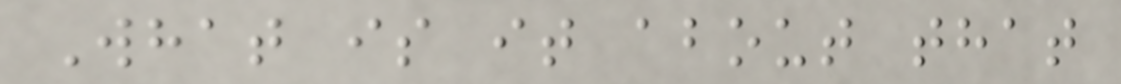What is it about that
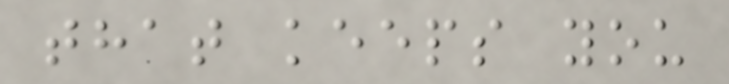that keeps you
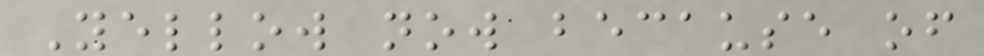Yellow now because of
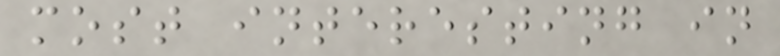most interesting in
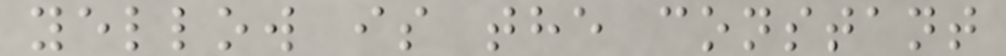yellow is the constant
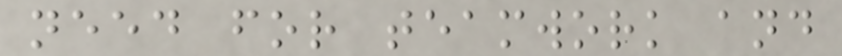need for teamwork and
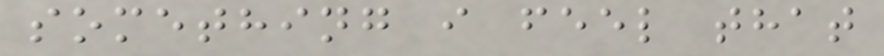something i feel that
